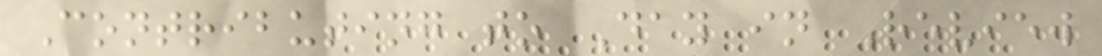Contributing to Day in Review
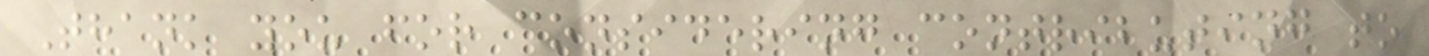Thank you for considering contributing to
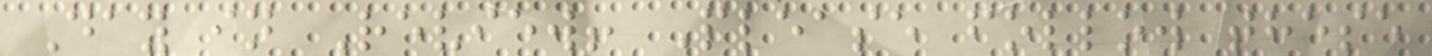Day in Review! Please follow these
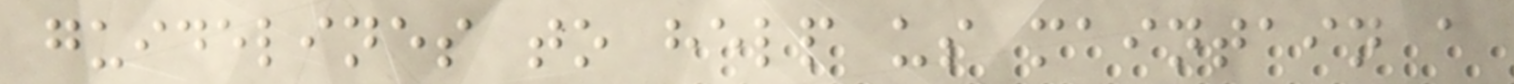guidelines to help us maintain a
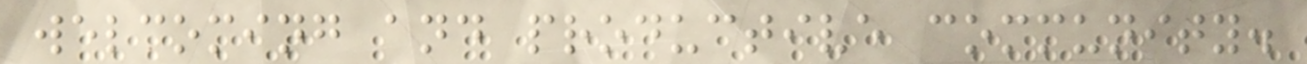welcoming and productive community.
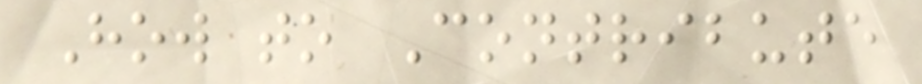How to Contribute
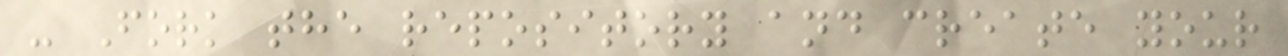- Fork the repository and create your
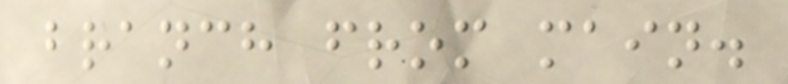branch from main.
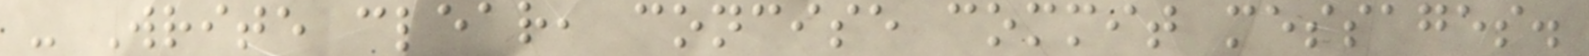- Write clear, concise commit messages.
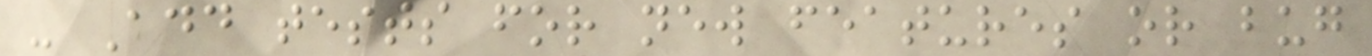- Add tests for new features or bug
